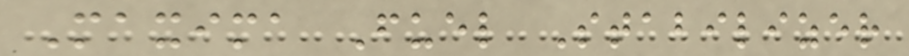Maxima Fuel Stabilizer
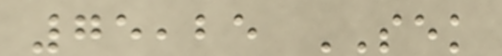75,25 SEK
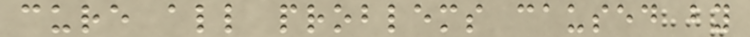cure all problems caused by
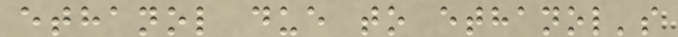ethanol due to ethanol's
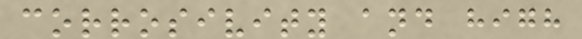corrosivity and high
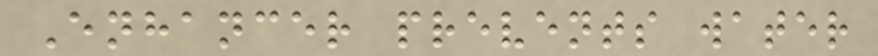Enhancer prevents water
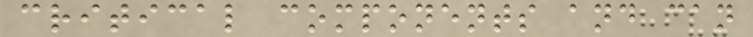critical components and can
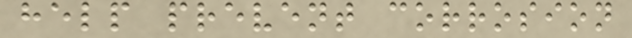help prevent corrosion
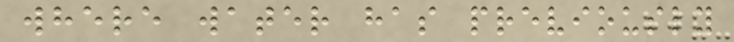where water has previously
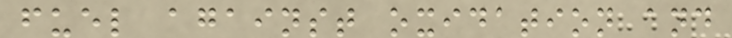fuel against oxidation and
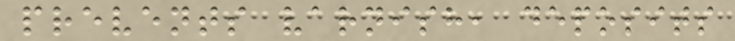prevents varnish, deposits
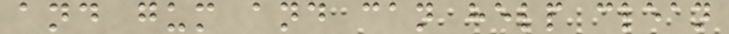and gum and can help clean
